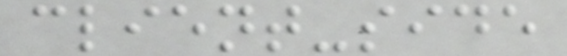client-side
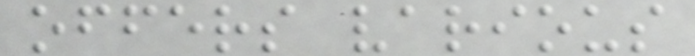offers various
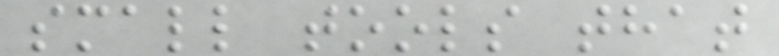small tools that
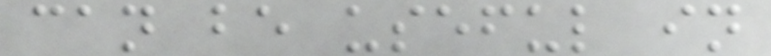can be useful in
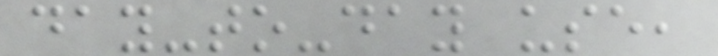day-to-day use,
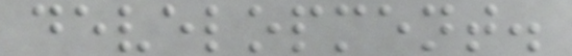development.
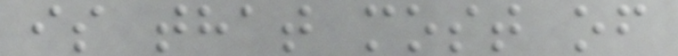is that most of
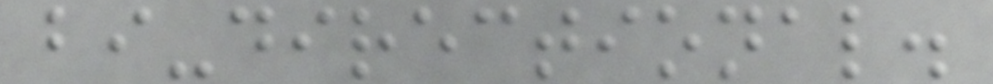bi-directional.
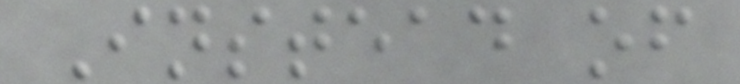Instead of
